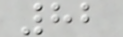82
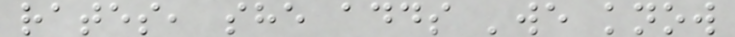rates, she adds 'we know
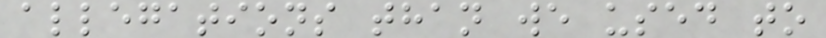allegations than we used to
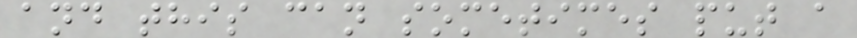and this can sometimes put a
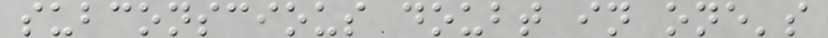subconscious doubt in one's
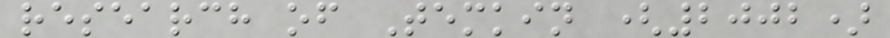research of Temkin (2002)
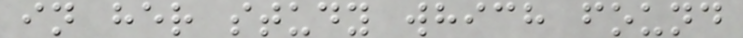in her study which found
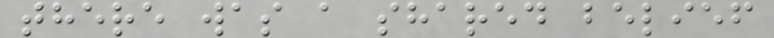there was a shared belief
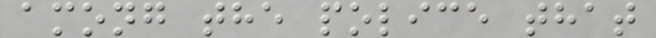among the police that
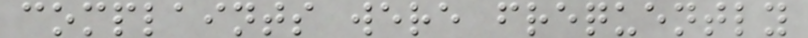complaints were frequently
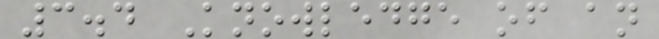3.4 Knowledge of an
